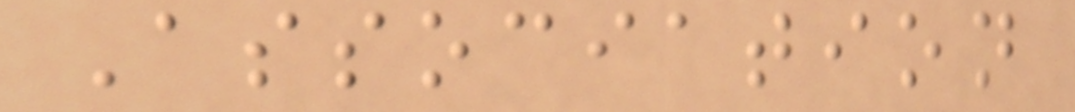Association
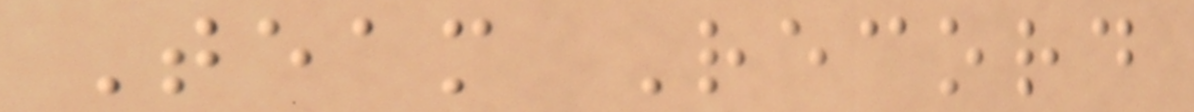Team Record
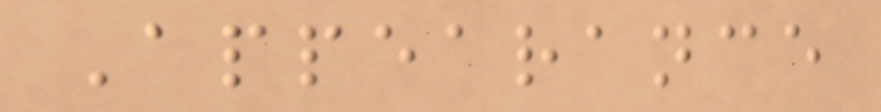Appearance
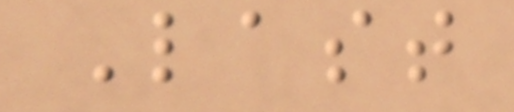Last
